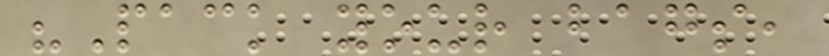"Pack your bags,
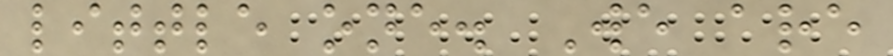little one. We are
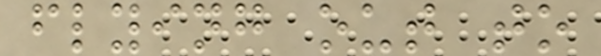flying out to
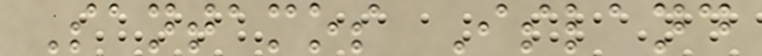Santamos Island
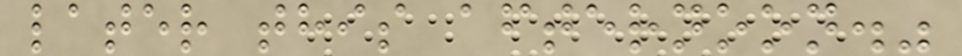later this afternoon."
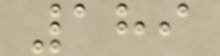189
